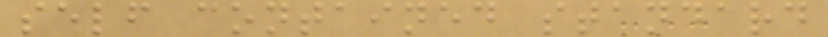self contained standard
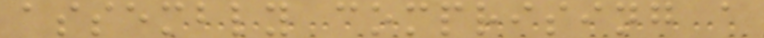assembly comprising a
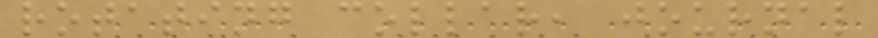rotating collar, journal
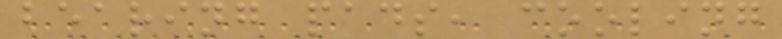bearing pads, cooling
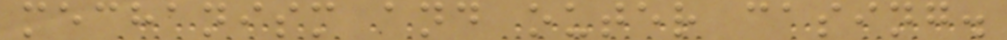mechanism and outer casing.
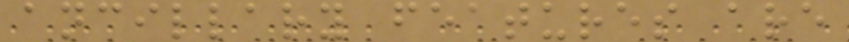ancillary features are
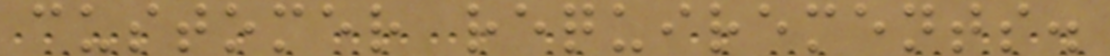customer requirements.
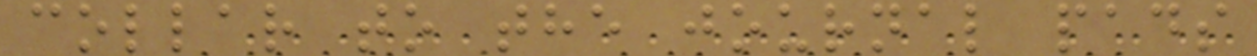collar to the journal pads
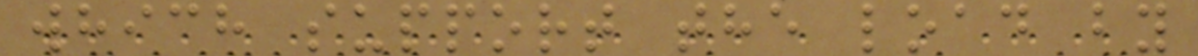which support the load by
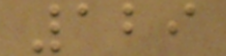129
